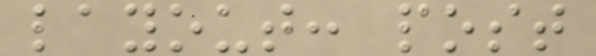layout: post
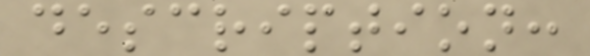description:
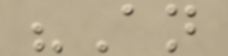"An
